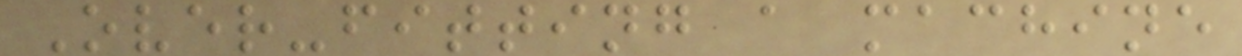Over-fitting a machine
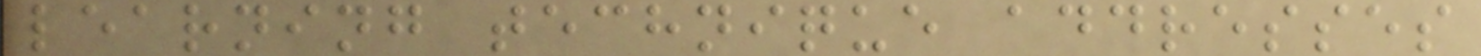learning technique addresses
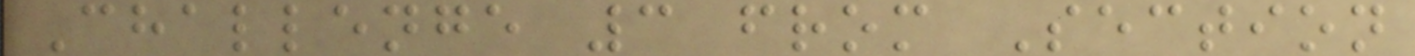Challenge 3 from Section
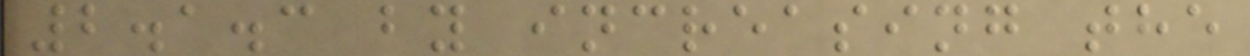2.1.3 by increasing the
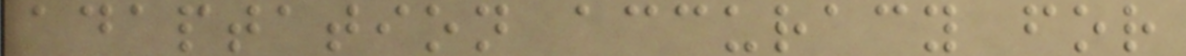adaptation accuracy for
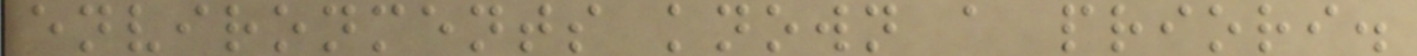environments known a priori.
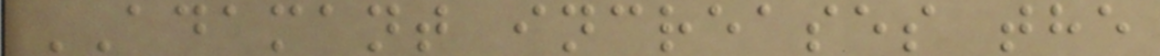ADAMANT increases the
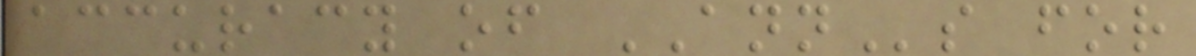accuracy of ANNs for
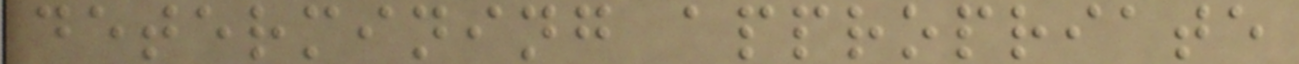determining appropriate
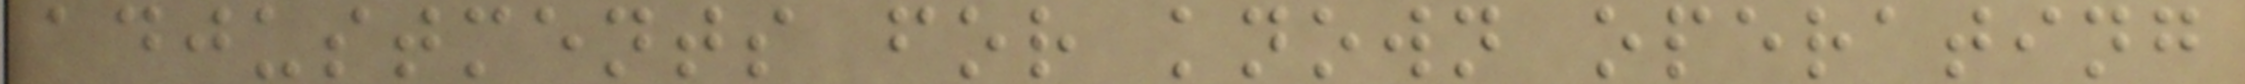adjustments for known operating
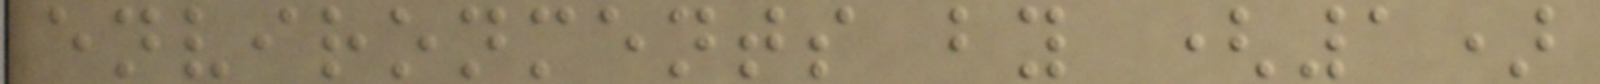environments by (1)
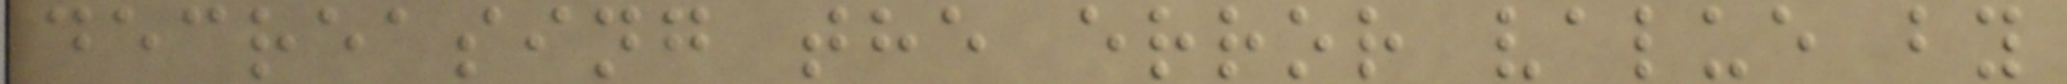decreasing the error value by
